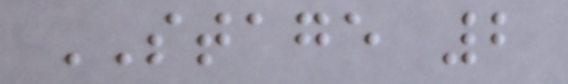STAGE 2
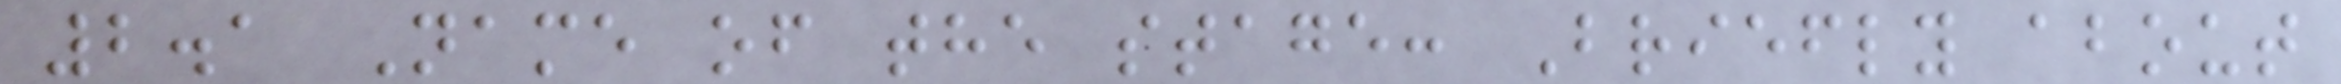2.1 Name of the stage: Briefly about
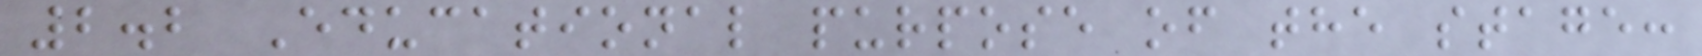2.2 Educational purpose of the stage:
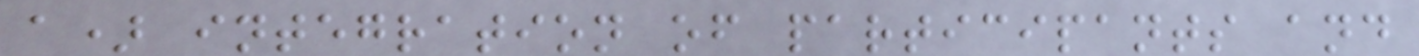a) integration of participants and
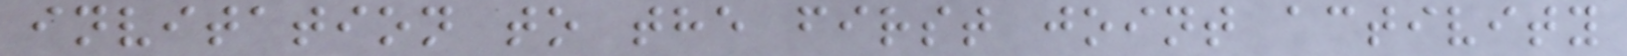invitation to the first joint activity
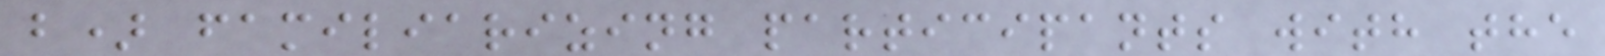b) familiarizing participants with the
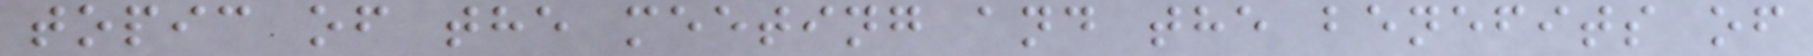topic of the meeting and the benefits of
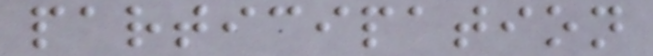participation
